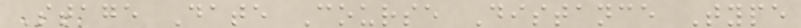Stage Date Course Distance Type
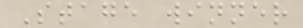Stage winner
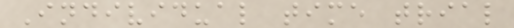Individual time trial
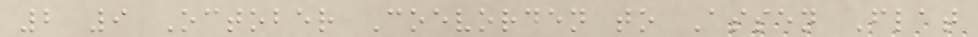2 9 October Coevorden to Assen Flat
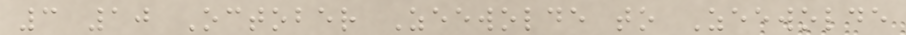3 10 October Zeewolde to Zeewolde
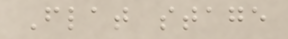Flat stage
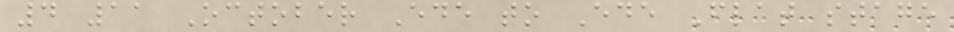4 11 October Ede to Ede Flat stage
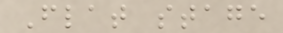Flat stage
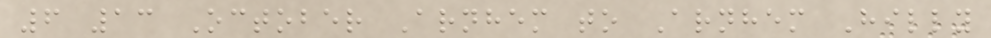6 13 October Arnhem to Arnhem Hilly
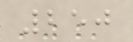250
